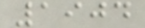1904
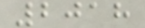2018
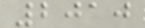2010
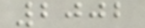2002
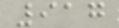917
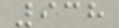938
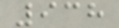938
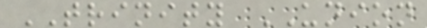TRINITY UNION
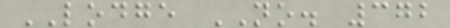LODGE NO. 372
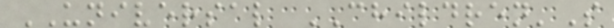UNIVERSAL CHILDREN'S
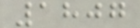1807
